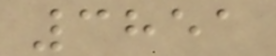3851
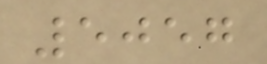5057
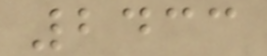2433
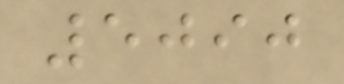5090
